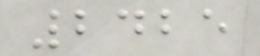2425
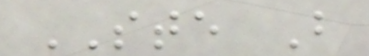STE B
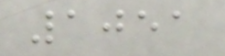1051
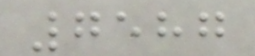7587
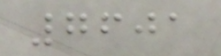7601
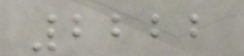2222
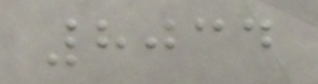8034
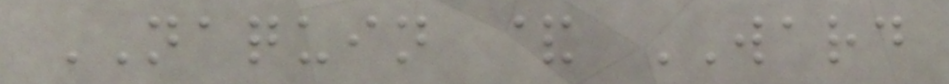NAQUIN & WARD
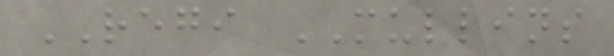REGI MULLINS
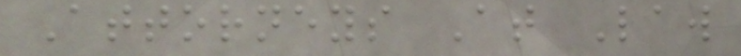Attorneys At Law
